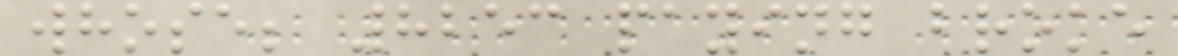whose; 8253 paying broke
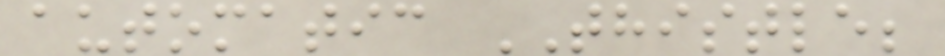automatic THISTLE;
